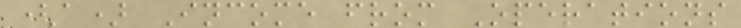(a) Income from Operations
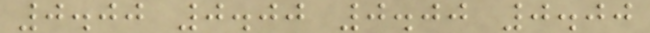0.00 0.00 0.00 0.00
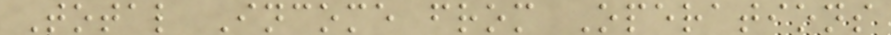Total Income from Operations
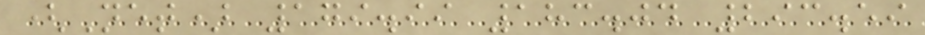(Net) 179.99 183.04 293.59
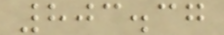803.37
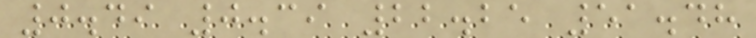0.49 0.39 22.25 51.48
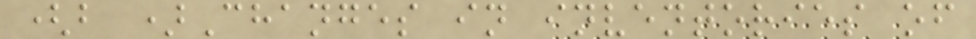(b )Changes in inventories of
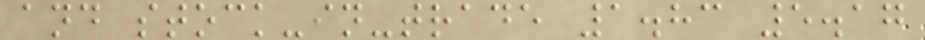and stock-in-trade 1.83 5.17
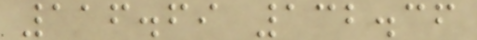116.69 132.36
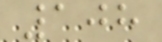108
